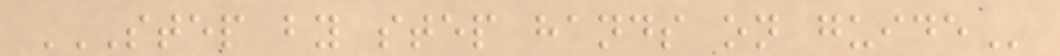STEP BY STEP HANDS ON GUIDE
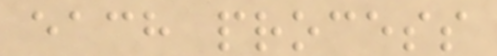each process
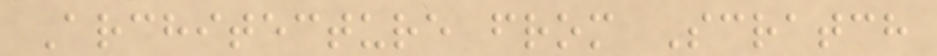Architecture from Scratch
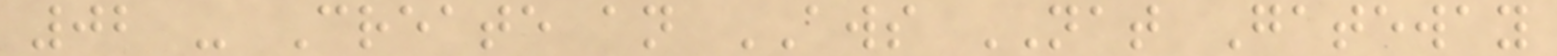02 - Create an AWS NAT Gateway
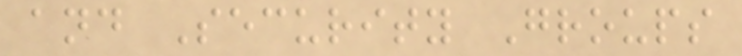and Security Groups
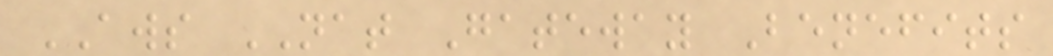AWS NAT Gateway Benefits
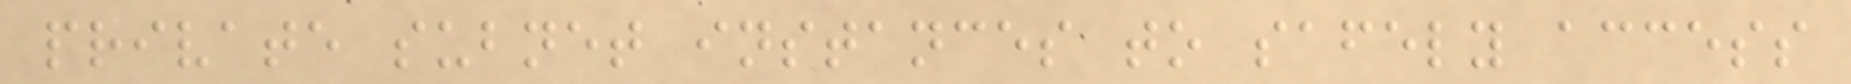private subnet instances to safely access
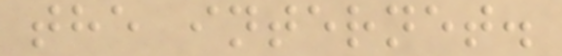the internet.
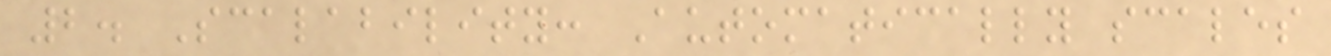2. Scalability: Automatically scales
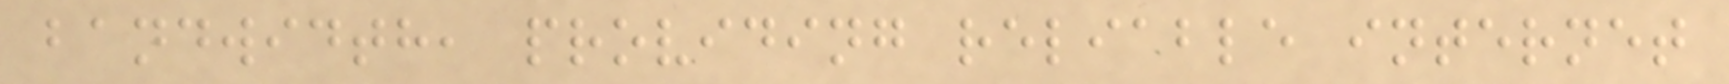bandwidth, providing reliable internet
